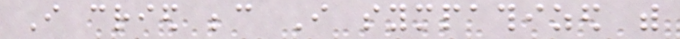I cried because I sympathized with
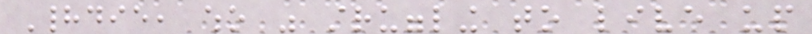Haddie, who was struggling to live up
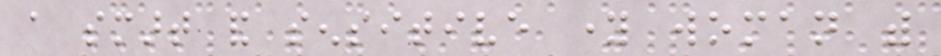a smart and sensitive young woman with
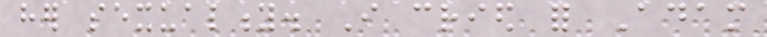her sexuality. I cried for Adam
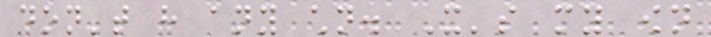don't have any children. It's my own
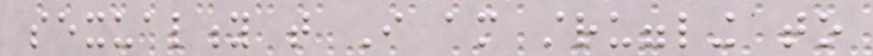sexuality that I am struggling to
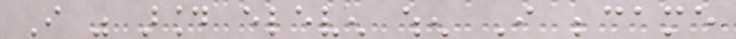I was around eleven when I became
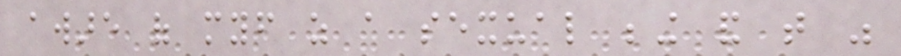aware of myself as a sexual being and that was
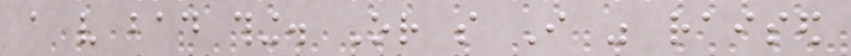a very bad thing. Or so I was raised
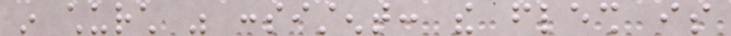in church was consistent: the flesh is
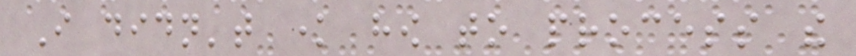I didn't know how to process the
